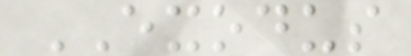EXODUS
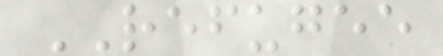REFUGEE
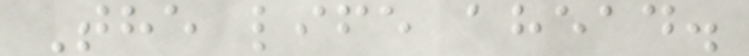The life ahead.
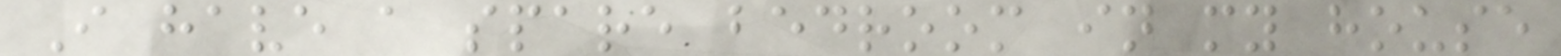I have a spare bedroom in my house
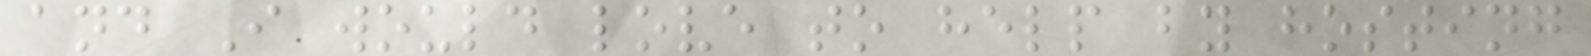and I would love to help by hosting
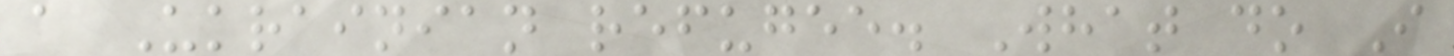a Ukrainian refugee. What do I
